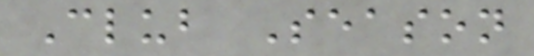Club Season
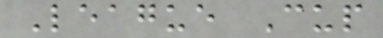League Cup
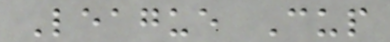League Cup
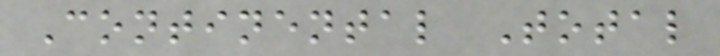Continental Total
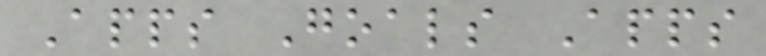Apps Goals Apps
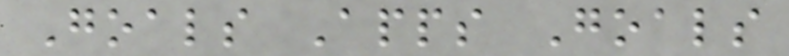Goals Apps Goals
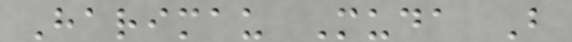Harimau Muda B
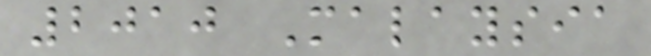2010 Malaysia
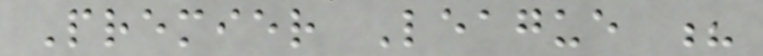Premier League ?
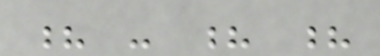? - ? ?
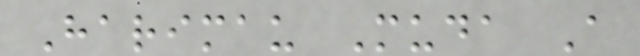Harimau Muda A
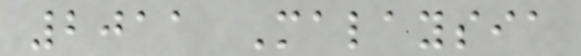2011 Malaysia
